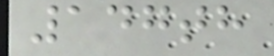147th
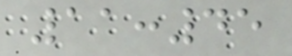11:45
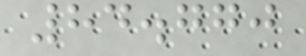84.770
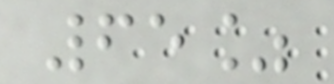65%
